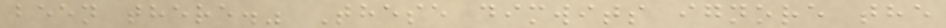been there." These dimwits ignore the
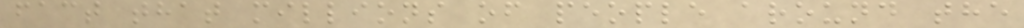fact that millions of people around the
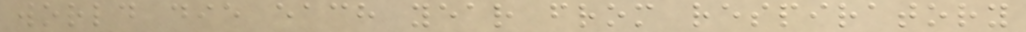world die each year from respiratory
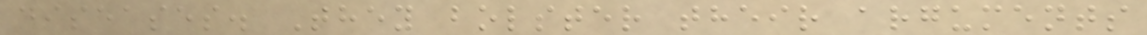diseases. They bolster their arguments
